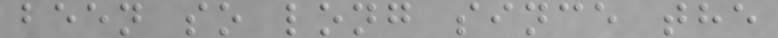been so long since the
